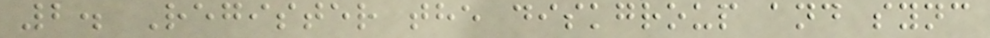2. Register the diskgroup and sync
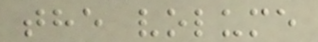the volume
